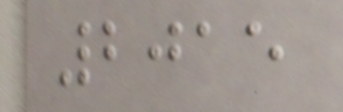2015
